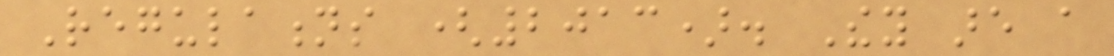Regulations (2013). They are a
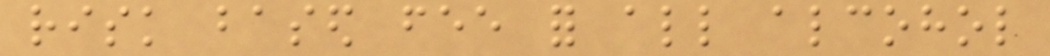risk based fee for all alcohol
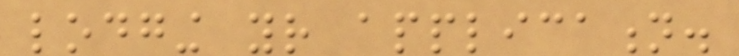lodging your application.
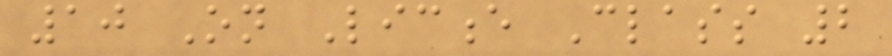10 On Licence Class 2
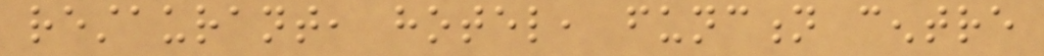restaurant, hotel, function centre
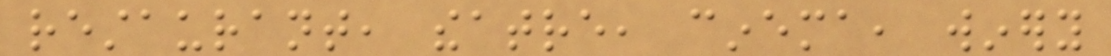restaurant, theatre, cinema, winery
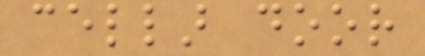cellar door
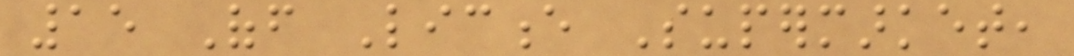15 Off Licence Supermarket,
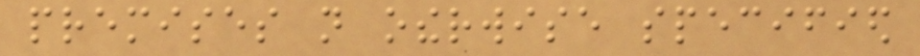premises not otherwise specified
